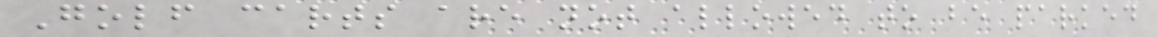Golf carts are not allowed to be parked
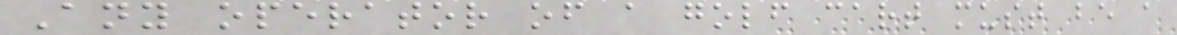Any operator of a golf cart must be a
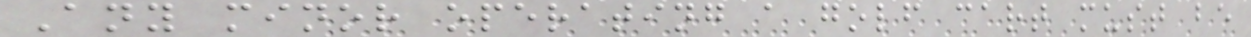Any minor operating a golf cart must be
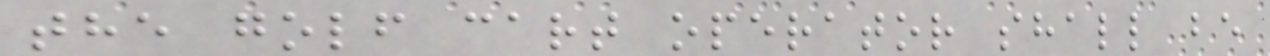the golf cart operator shall be
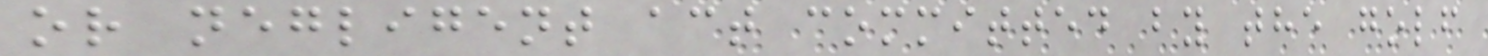or negligent act committed by the golf
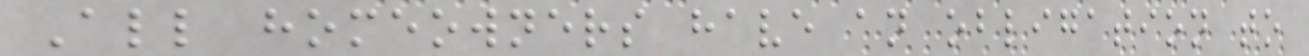All homeowners have an obligation to
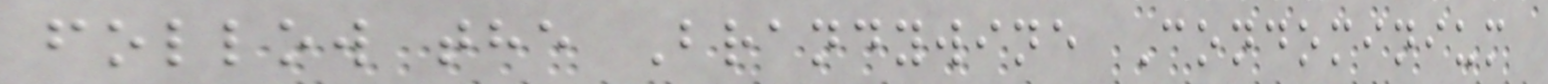follow the Brandywine Condominium
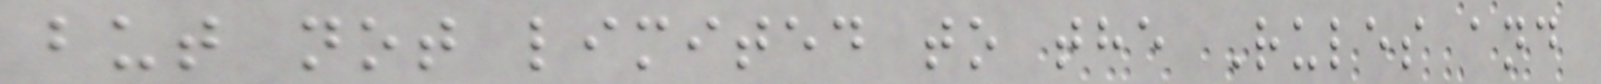but not limited to the Rules and
